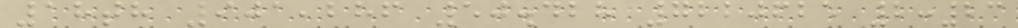18th 901,286 50.428 7220625 2:23
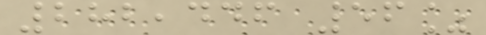282,446 56%
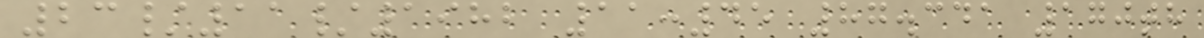23/11/1982 11:45 87.341 170th
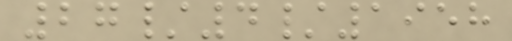27/4/1958
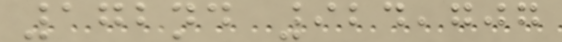172nd 924,707
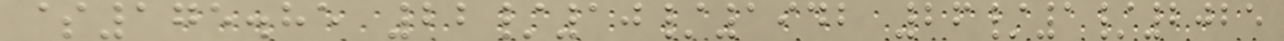$175.85 22/10/1942 26/1/2025
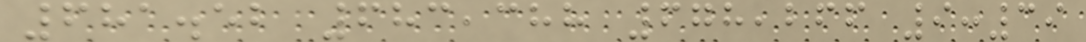681.52 683,388 678,266 9:39
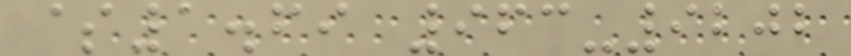$1.69 963-9202
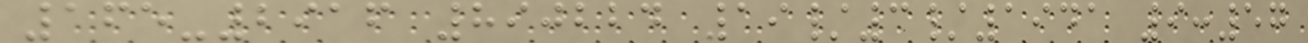165-2916 890224 19/3/1941 9:57
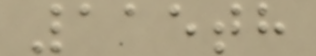115th
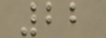22
